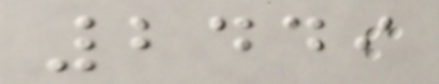2449
